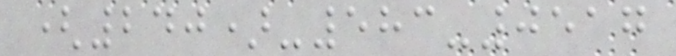(240)-583-0517
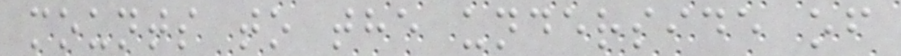mounts to the underside of
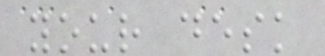your desk
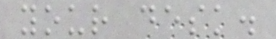your desk.
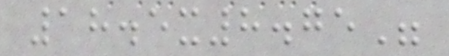18.5x8.75"
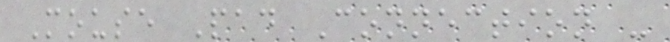Mouse Pad Connection -
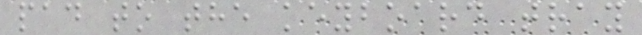pad to the keyboard tray
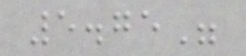5.75"
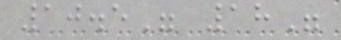10.5" 18"
